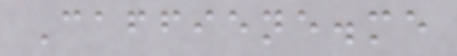Caffiene.me
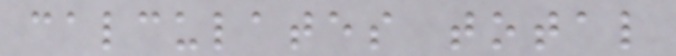calculates total
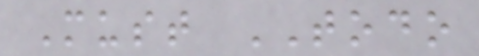Must TODO
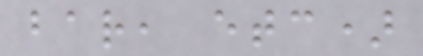bar, etc)
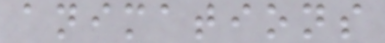animations
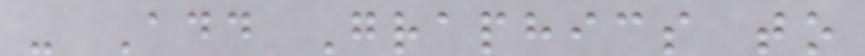- Add Graphics to
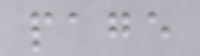page
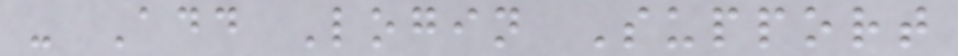- Add Login Support
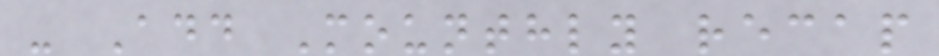- Add Mounthly recap
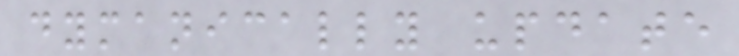dymanically update
